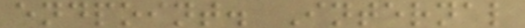endpoint. Internal
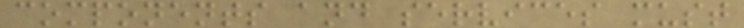components and services must
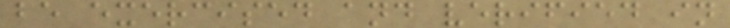be exercised and verified in
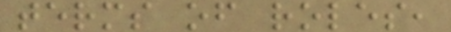terms of roles,
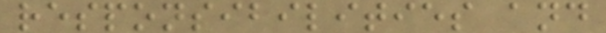responsibilities and
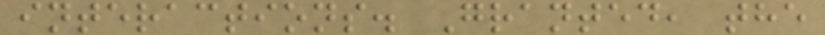interactions. Granted, the
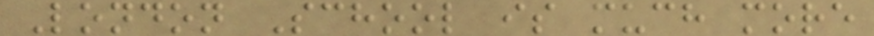London School is much more
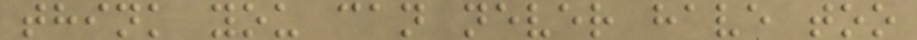think you can never have too
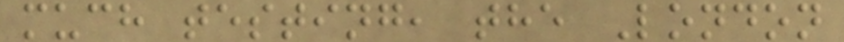much testing, the London
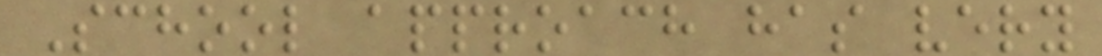School approach has very
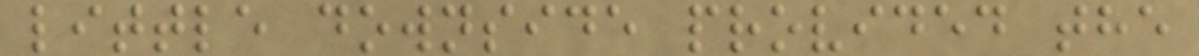little downside provided the
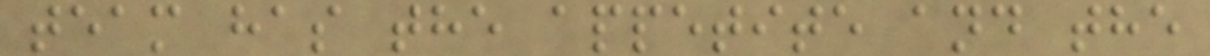team has the appetite and the
